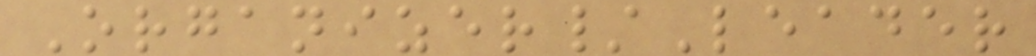Organizer/Leader
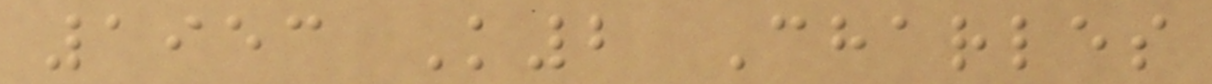1953 K2 Charles
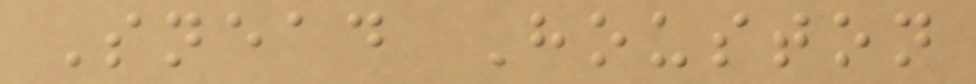Snead Houston
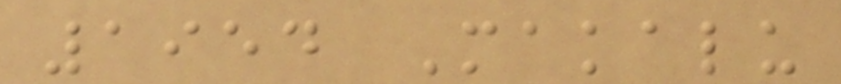1954 Makalu
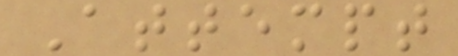Attempt
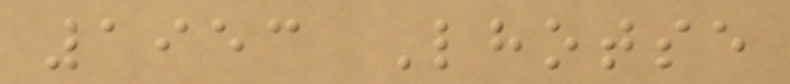1953 Lhotse
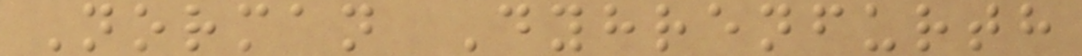Norman Dyhrenfurth
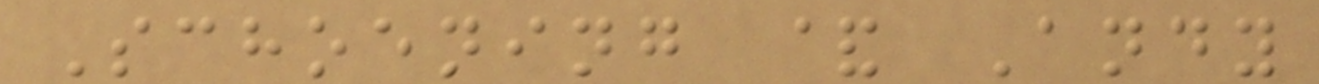Schoening & Andy
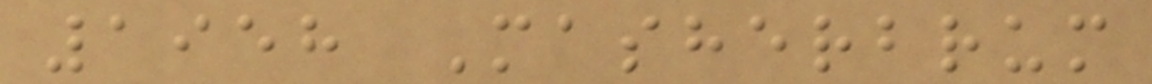1958 Masherbrum
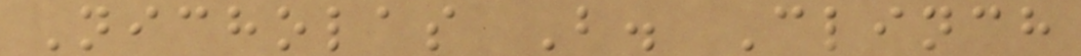Nicholas B. Clinch
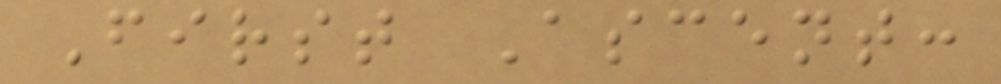First Ascent:
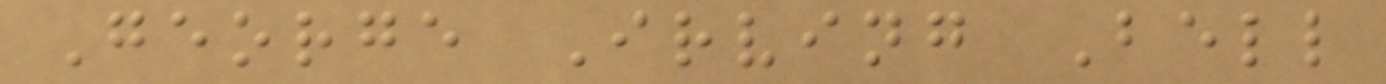George Irving Bell
